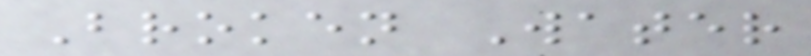Broken Water
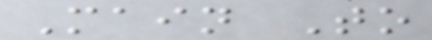Main To
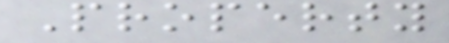Property
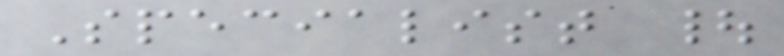Specialist |
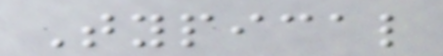Typical
